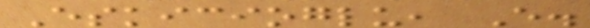Eskicioglu, E.
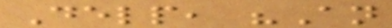Delp, "An
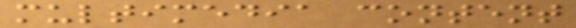multimedia content
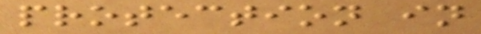protection in
